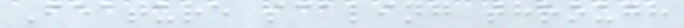Feature scaling through
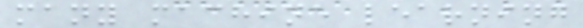many machine learning
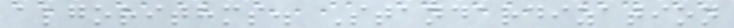algorithms. Standardization
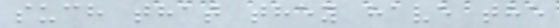such that they have the
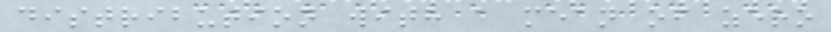distribution with a mean of zero
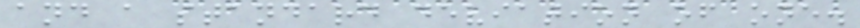and a standard deviation of one.
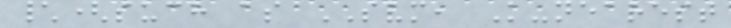\(such as SVM, K-nearest
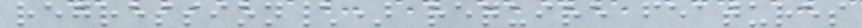regression\) require features
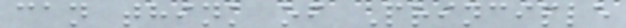can think of Principle
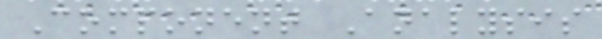Component Analysis
